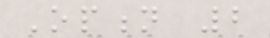Option 2
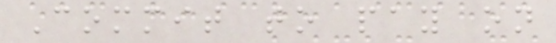Commit to pay on
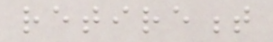retirement
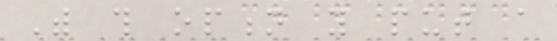With this option you put a
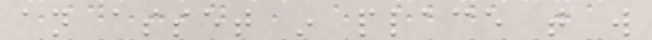an asset in place that will
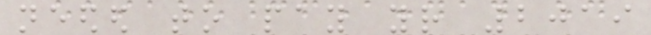needed to pay your 2019
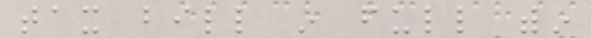tax bill in full within
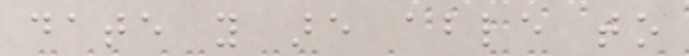date you are able to
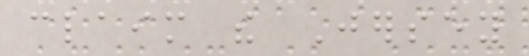claim the Jersey
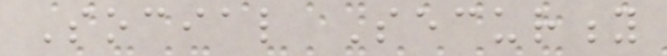Social Security
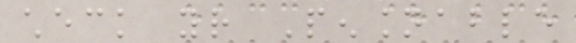check your Pensionable
